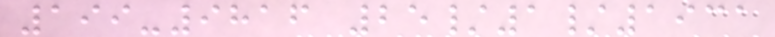199-9816 25/1/1931
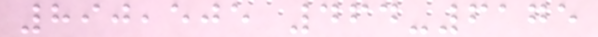890,505 464-6175
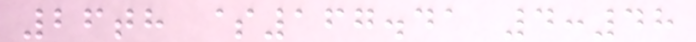26th $167.41 4:48
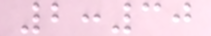2:30
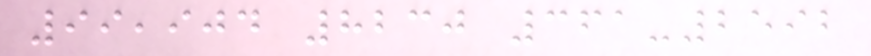99,904 8230 361-2592
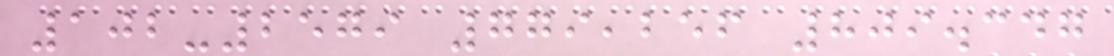102-2579 779,256 809.347
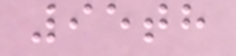95th
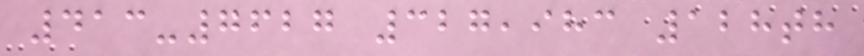413-7627 327,983 128th
